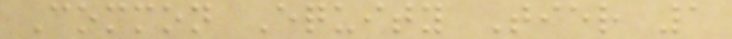Common Equity Tier 1
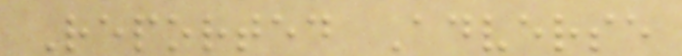Reported Adverse
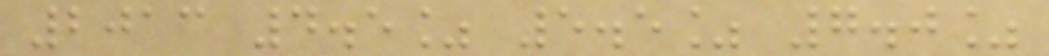2013 4.5% 5.5% 7.0%
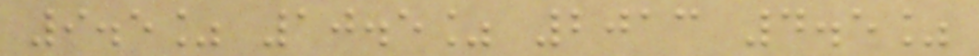9.5% 10.5% 2013 4.5%
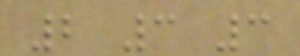2 3 3
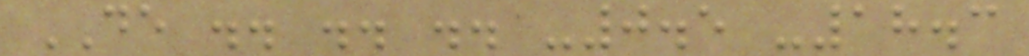DE .. .. .. -0.5 -18.3
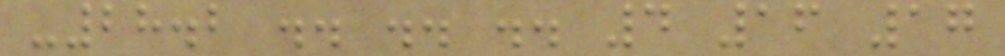-28.2 .. .. .. 4 16 17
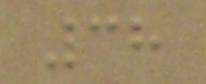38
